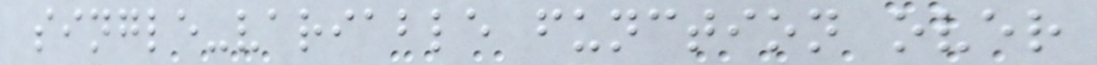single-variable function over
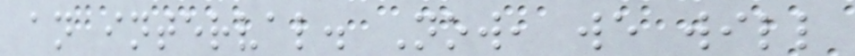an interval. Now, we will
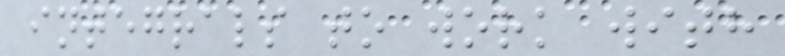integrals to work with
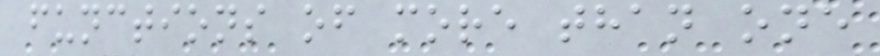functions of more than one
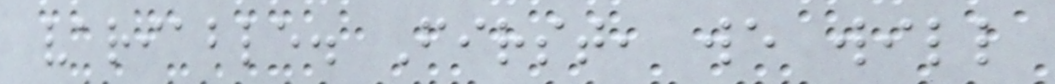variable. First, we will
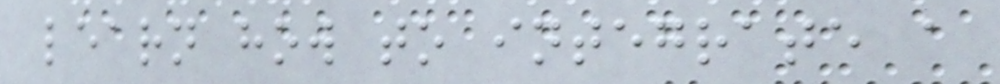learn how to integrate a
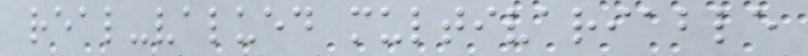real-valued multivariable
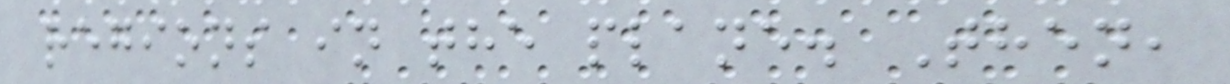regions in the plane. Then,
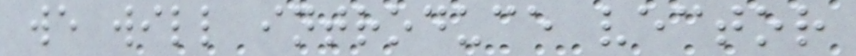we will introduce vector
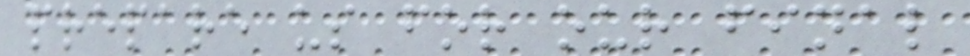prepare us for our final
